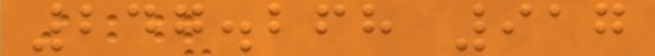247.268 917
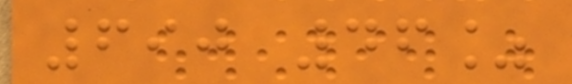690 46%
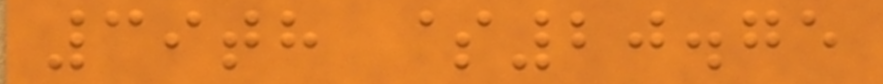39th $20.75
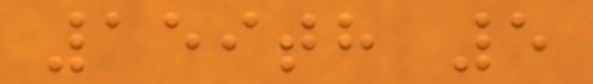159th 5
